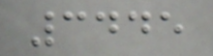3445
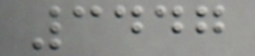3447
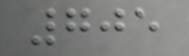705
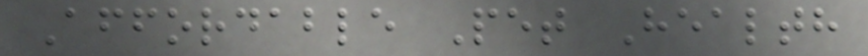Affordable Pet Health
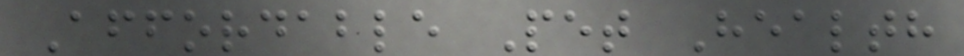Affordable Pet Health
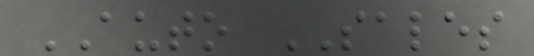AUTO SALES
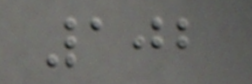102
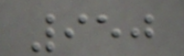950
